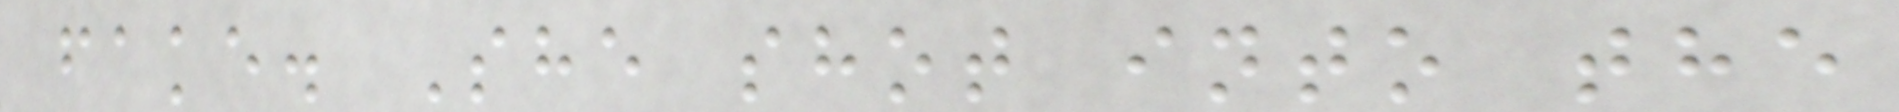fake. She shot into the
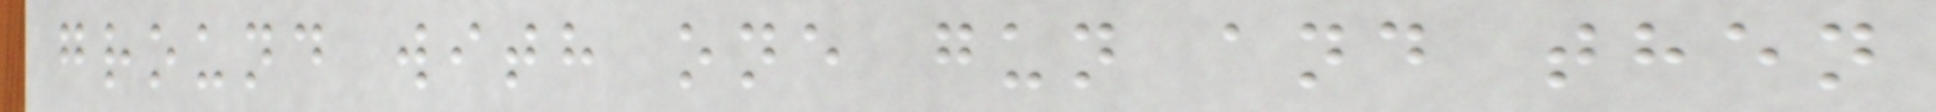ground with one gun and then
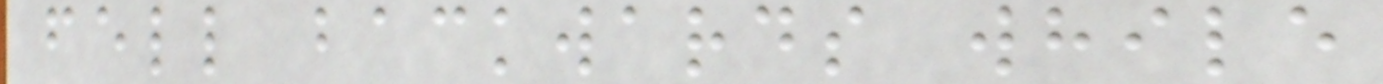fell backwards while
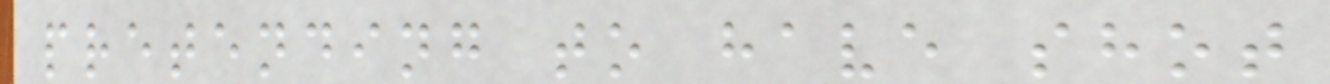pretending to have shot
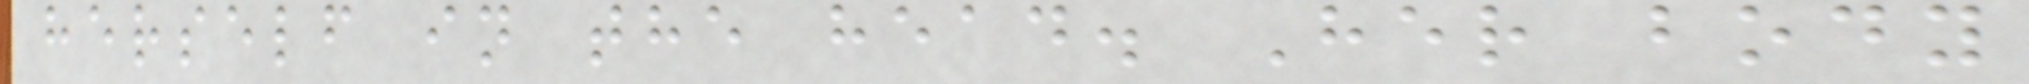herself in the head. Her body
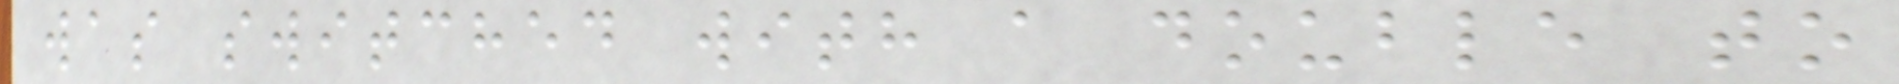was switched with a double to
